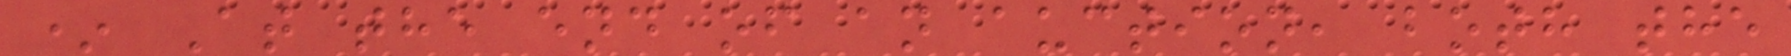* At the end of an auction, both the
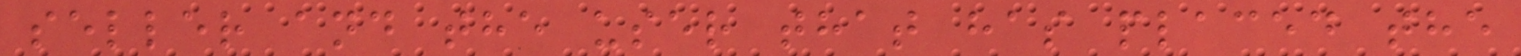seller and the user that has placed the
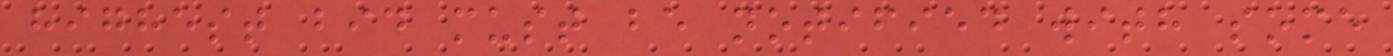highest bid must be notified with some
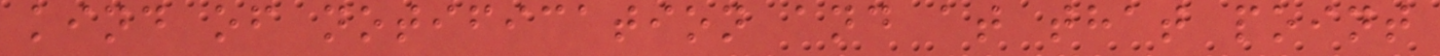kind of notification and at that point
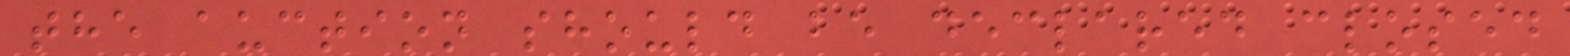the auction should be declared closed
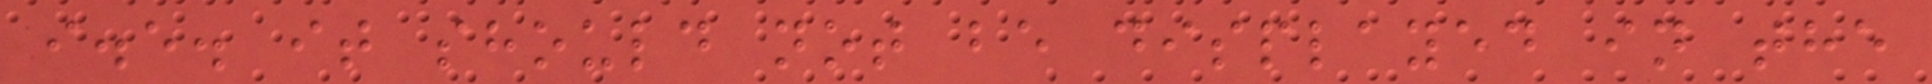i.e. it should not be displayed in the
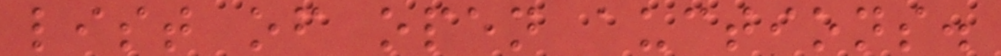list of open auctions.
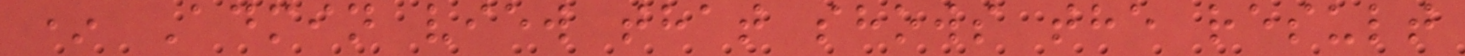* Admin view that shows the result
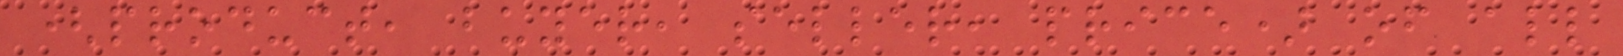(product, buyer, seller, price) of all
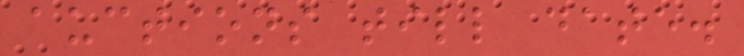auctions till date.
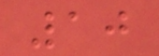10
